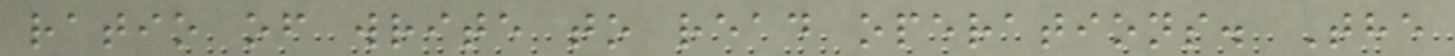ratio of write to read operations. The
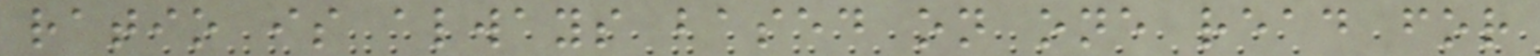ratio is always based on one read for
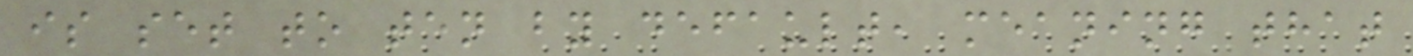is set to ten by default, meaning that
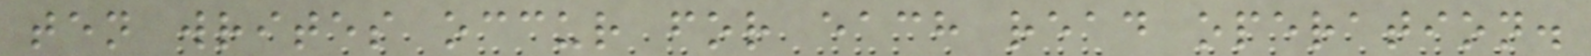ten writes occur for each read operation.
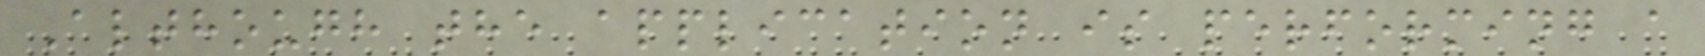Although the application is performing a
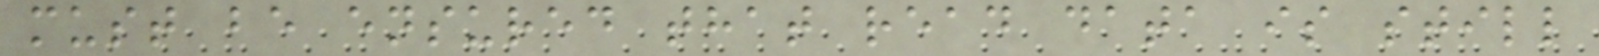must be ensured that read data is still
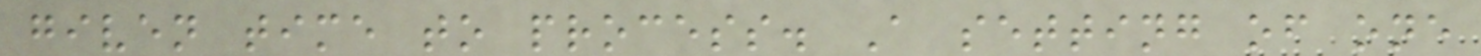given time to process. A setting of one
